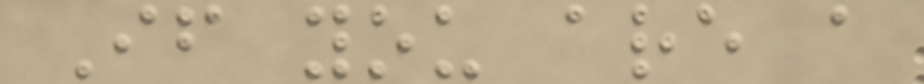If you are a
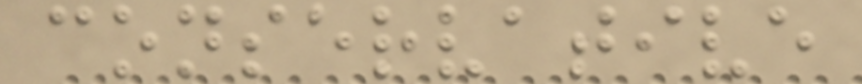conservative
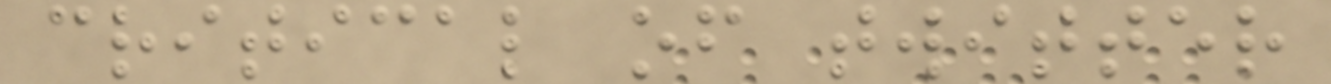critical of twitter
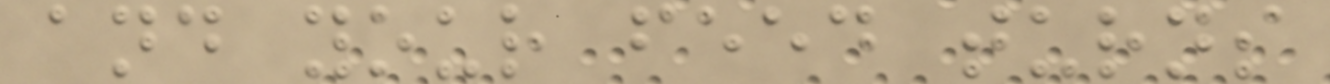and your feed turns
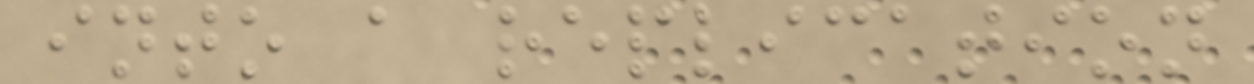into a replication
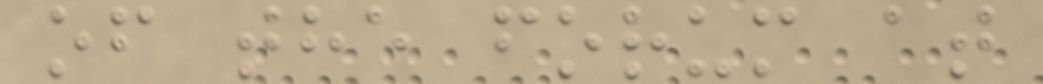of the forum at
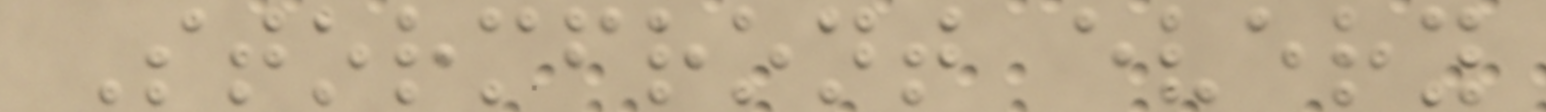Stormfront every
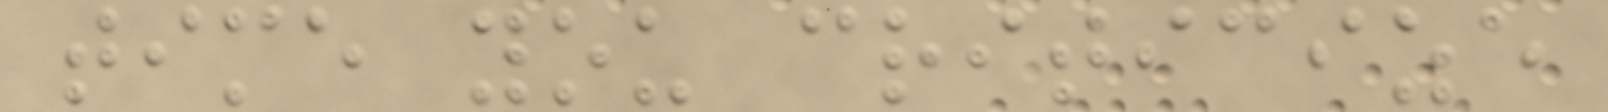time you criticize
